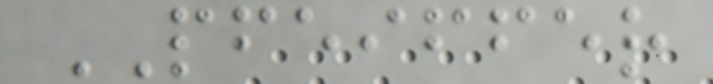PFEIFFER
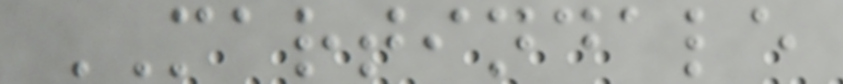MARTINDALE
